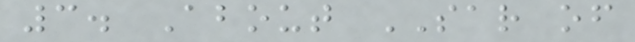3. About SAR of
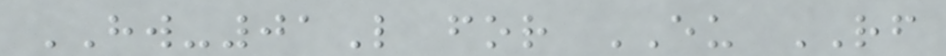HW-01L for EU RF
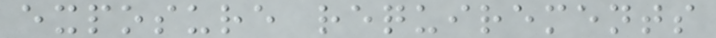exposure requirements
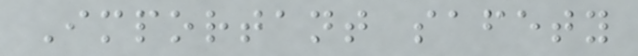Important safety
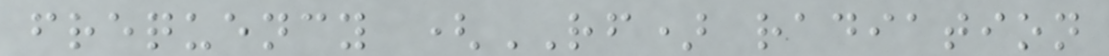frequency (RF) radiation
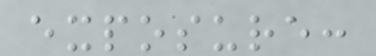exposure:
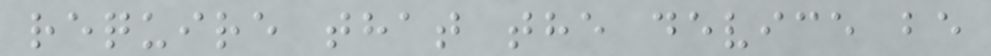require that the device be
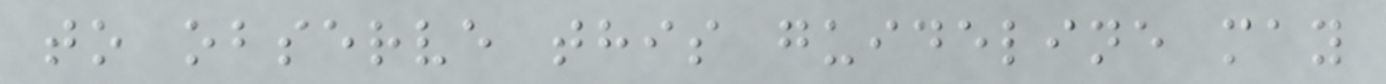to observe this guideline may
